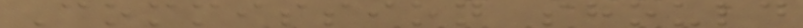Commission should
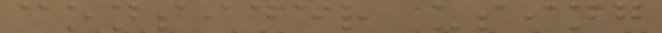consider using
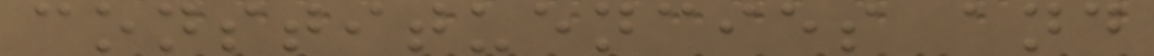constituencies and
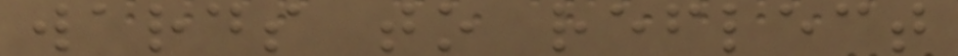wards to reflect
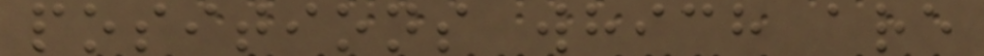positions which are
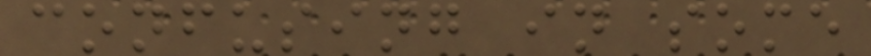confusing in some
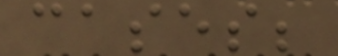cases;
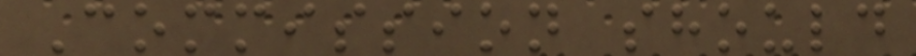Commission should
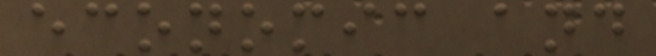economic and
